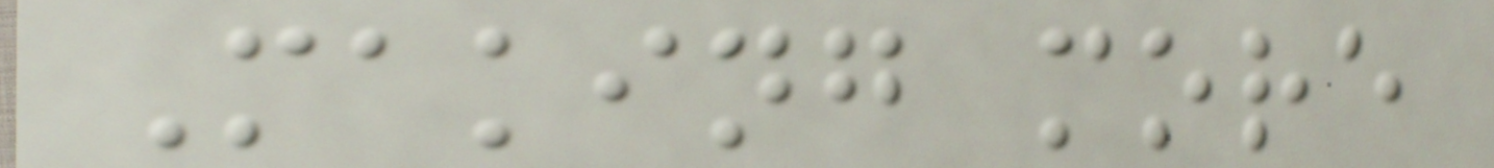Making more
